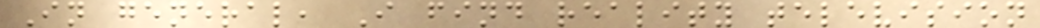In general, I find reality television
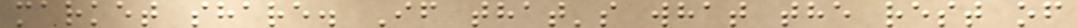market share. If that's what the rest of
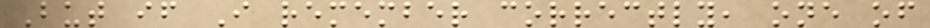But if I remember correctly, one of
